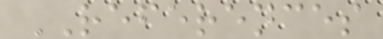REFERENCES
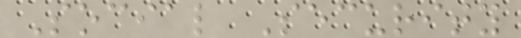Social Security
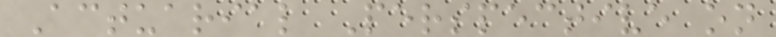Actuarial Perspective on
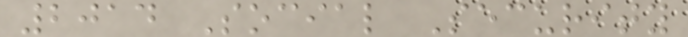2014 Social Security
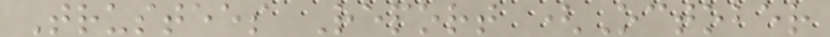Trustees Report (October
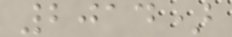2014)
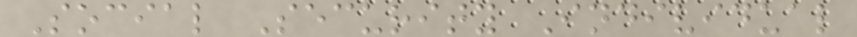Social Security Individual
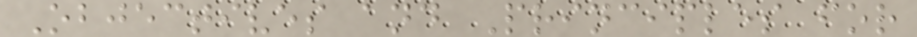Objectives and Principles for
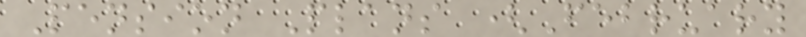Pension Plans (February
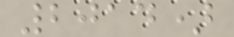2014)
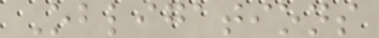Obligations
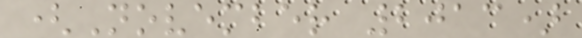(November 2013)
